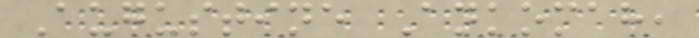Augustine Ankomah,
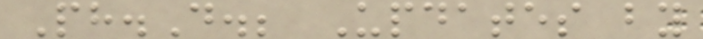Ph.D.; Updates by
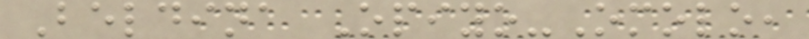Beldina Opiyo-Omolo,
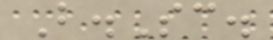B.Sc.
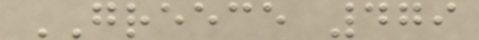GREECE 479
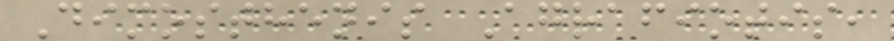Dimosthenis Agrafiotis,
